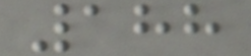188
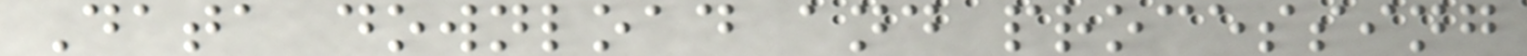Data download and processing
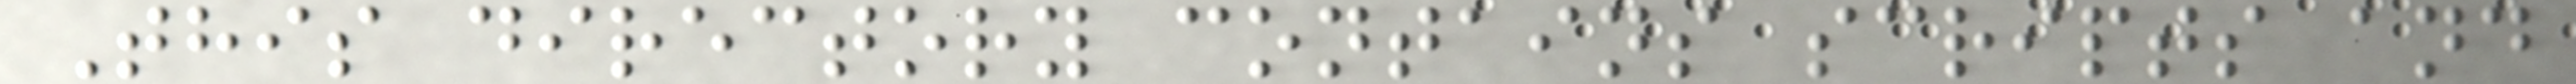This directory contains scripts and
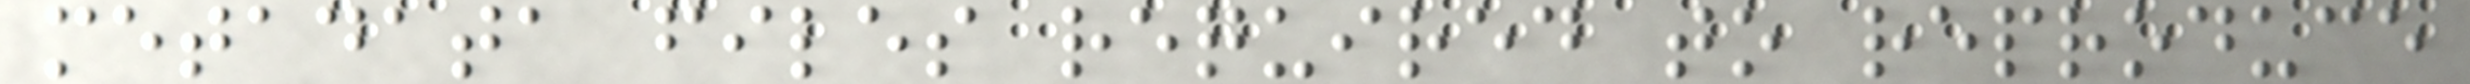metadata files required to reproduce
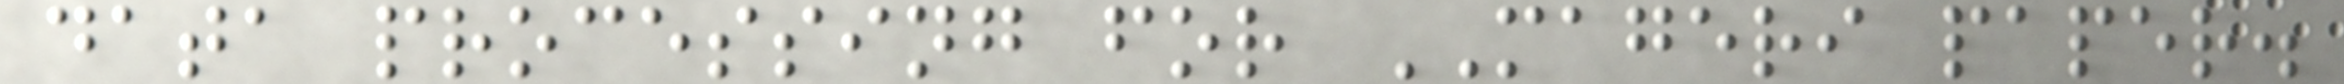data processing for MAGERI paper.
